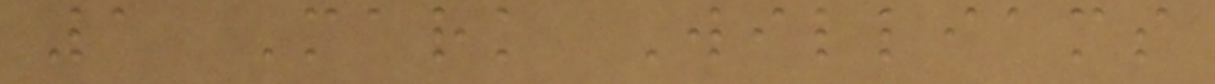1 Mark Williams
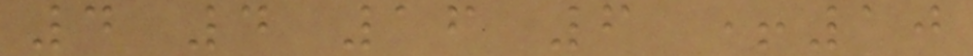4 4 16 6 +10
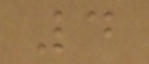4
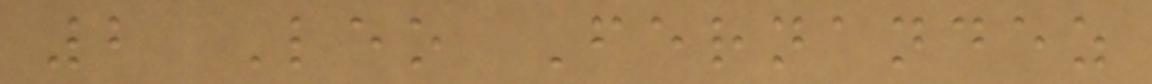2 Leo Fernandez
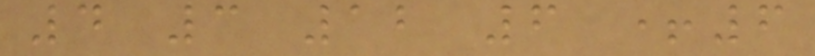4 3 12 6 +6
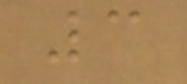3
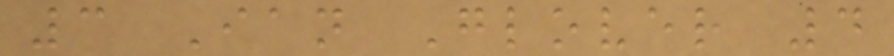3 Ian Glover 4
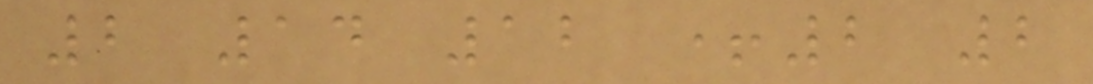2 14 12 +2 2
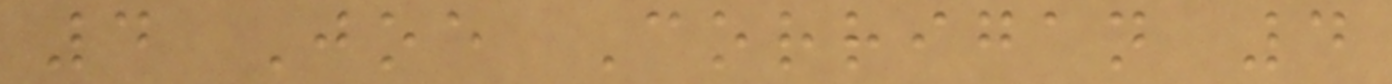4 Joe Corrigan 4
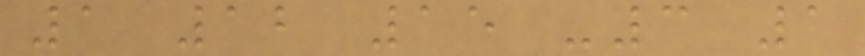1 12 15 -3 1
